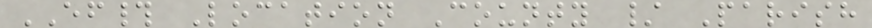EF# Location County / Parish
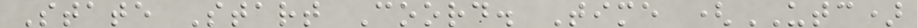State Start Coord. Time (UTC)
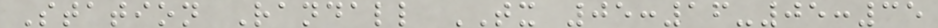Station Randall TX 05:16-05:35
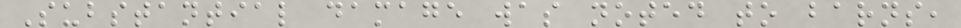Substantial damage was noted to barns,
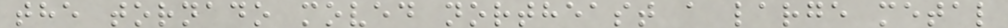the tornado moved northeast a large metal
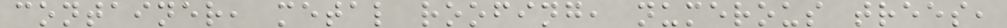container, metal roofing, numerous trees,
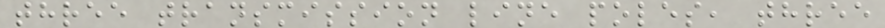three transmission line poles, three
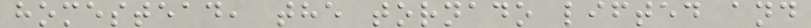homestead, the tornado lifted and
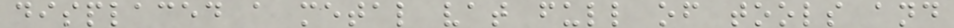displaced a metal vat full of tools and
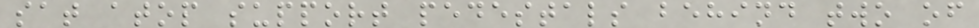sat atop support pedestals behind two of
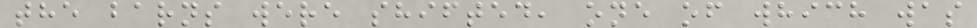the barns were shifted, one of which was
